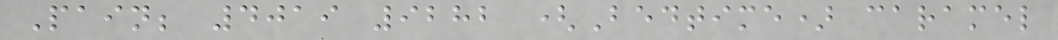Pain; 4019 9282 (Bedtime) caramel
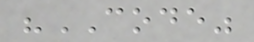"CODE"
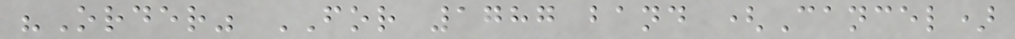"Order" FOR 1787 band (Cancel)
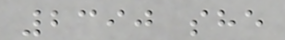2390 she
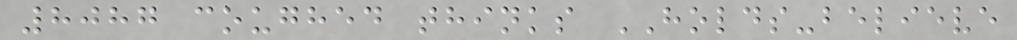8087 coughed thinks HOLDS-believe
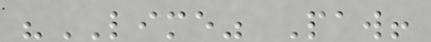"LIME" Paw!
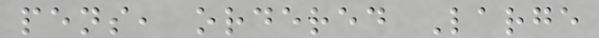pens, ordered Large
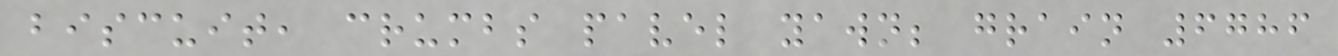biscuit, crumbs pavel yawn; grain 6786
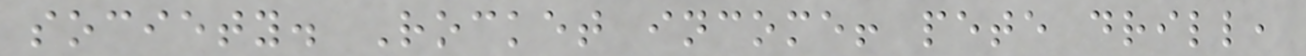society. Rocket income! pete drill,
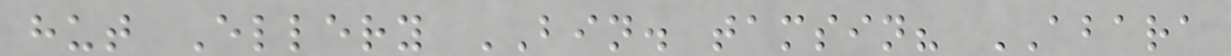hut Ellery BIN. tamsin? ABARA
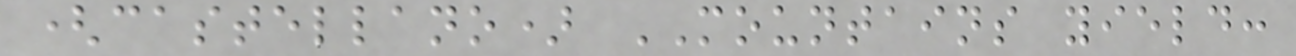(castellano) MOUNTAINS yield:
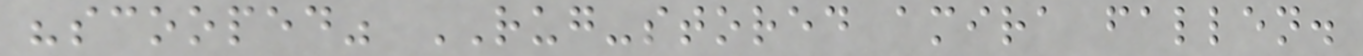"scooped" RUG-stored amira fallen.
